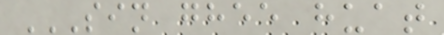SIN GHEE HUAT
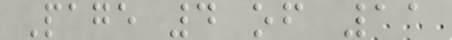Page 4 of 11
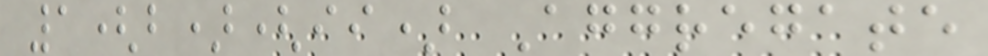1(b)(ii) Aggregate
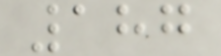187
